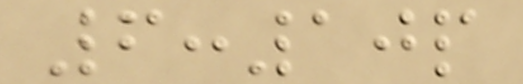6:10p
